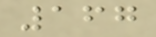167
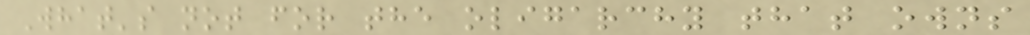What's not for the oligarchy that owns
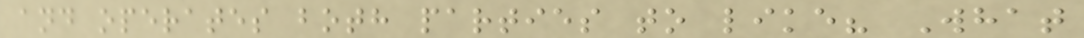and operates both parties to like? What
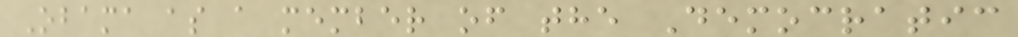Obama as a member of the Democratic
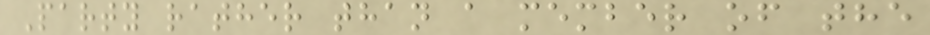Party rather than a member of the
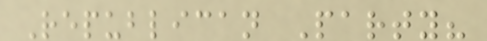Republican Party?
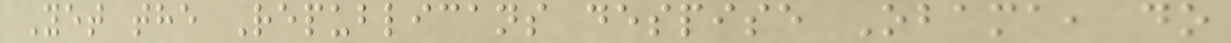Yet the Republicans despise Obama, do
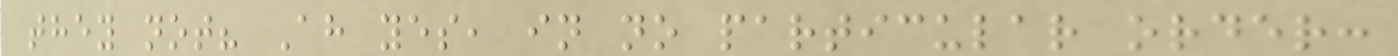they not? Ah yes, in no particular order:
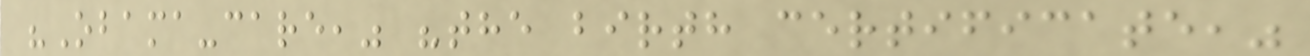"Obama-care," "the birth certificate,"
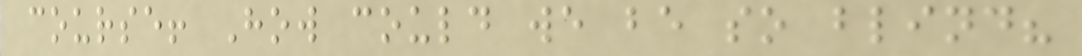course! How could we be so blind?
